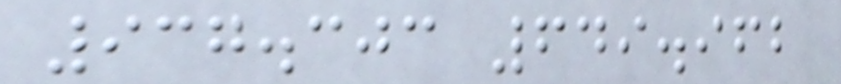937.303 649.962
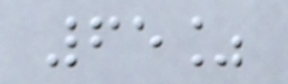65%
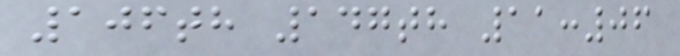106th 147th 11:06
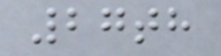27th
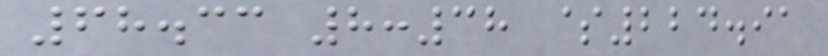68.33 8:38 $224.91
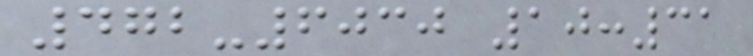472-6030 10:31
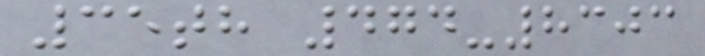35th 474-8303
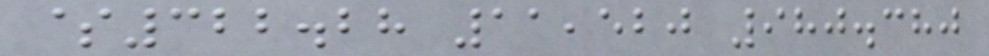$322.28 11,520 980.380
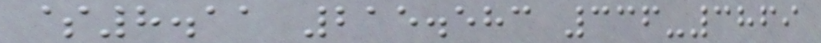$8.11 215.583 336-3869
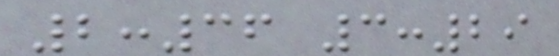2:36 3:29
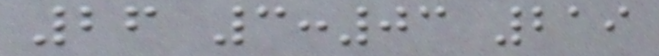26 3:03 219
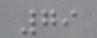79
